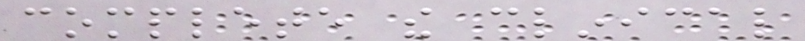complete the clinical
